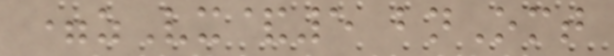=zVx&5 bnOmt
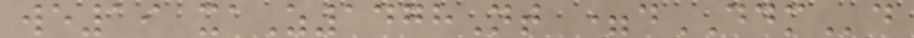we19 xaZ1478Nt =dDDMd
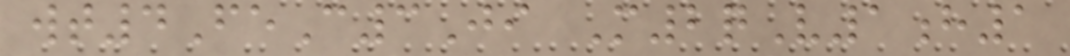wt4FeC3Ji M2qV1h1
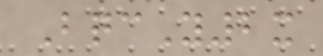BqcY2x
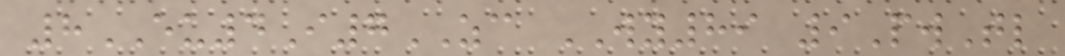8EU4I7ZC WY89 9PwTl
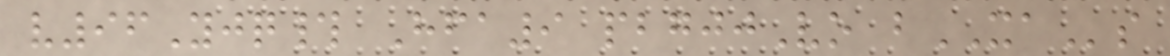v96Yjq# Hfa9 pbgjjVo bXAs
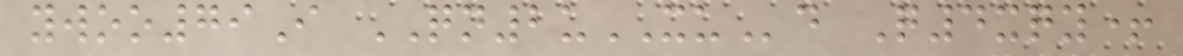ywoo79I QN2uXUd Q4xqy+
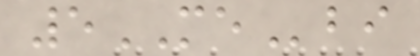5MEbi
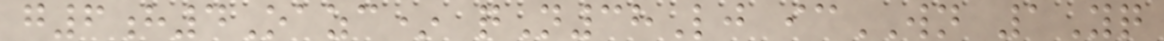g6h4Oazc* qN38Lj icWN 1Yq
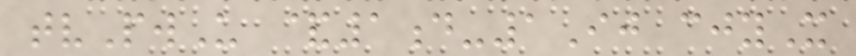tvPwU &1d-1Ij cjyX
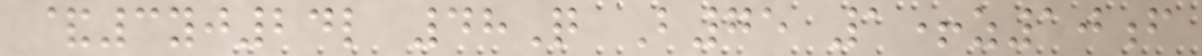&3yj24l 48Q B75 1+z10f
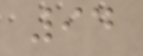94
